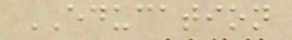EDUCATION
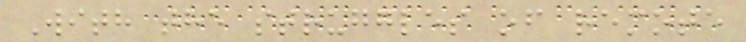With the struggles of remote
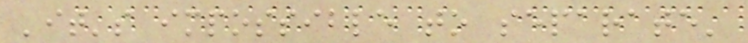'it's impossible to separate'
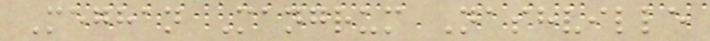Meghan Mangrum Nashville
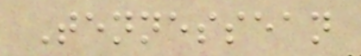Tennessean
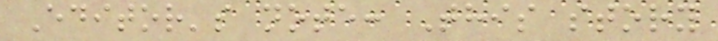Editor's note: This story
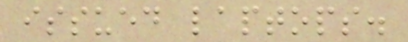issued laptops.
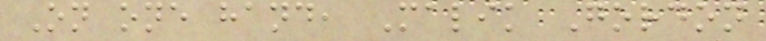On one hand, Malik Gordon
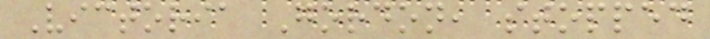Victoria Gordon, stopped
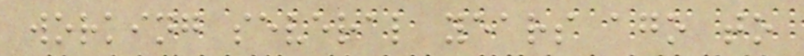working several years ago to
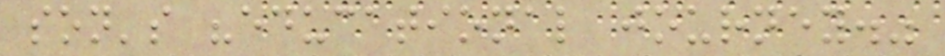son's "educational journey."
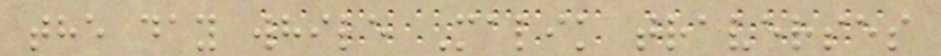the day while Malik traverses
